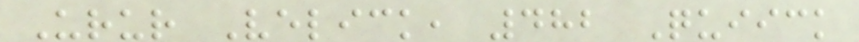Urur Velick, 482 Quiick
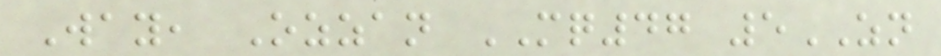Way, Ozzan MQ47 5ZN
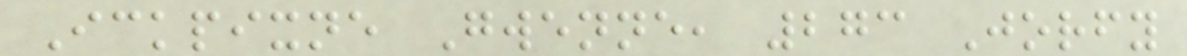Ickpixne Gwenne, 273 Jorfy
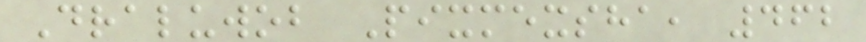Draluwob Pixmexsha, 462
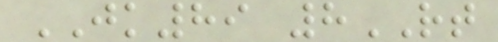JK89 8RT
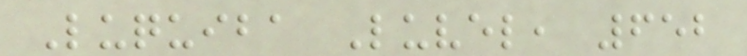Luquiba Luvel, 652
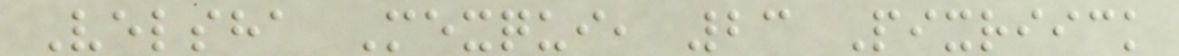Velsha Mexqui, 23 Pixriick
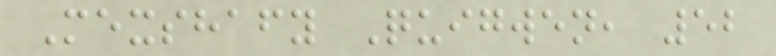Mexshafy Quigwen, 52
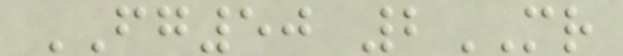FG50 2MR
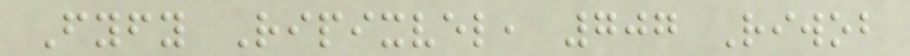Fyfy Ripixvel, 707 Riwob
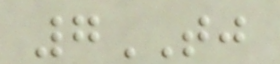7TJ
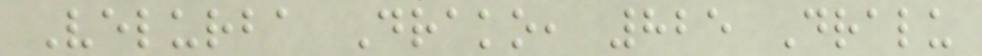Velurba Drako, 825 Dralu
